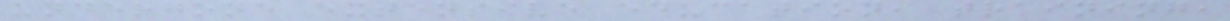undergone extensive education, training,
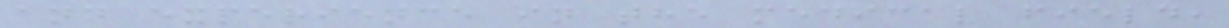and experience in the medical field,
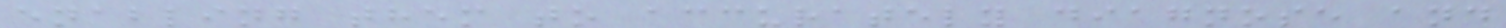enabling them to accurately diagnose and
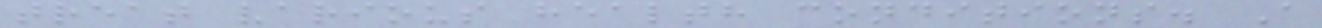treat various health conditions. A
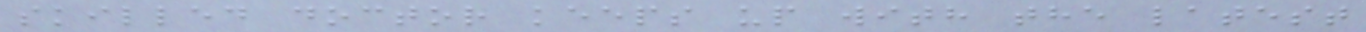skilled doctor keeps up with the latest
